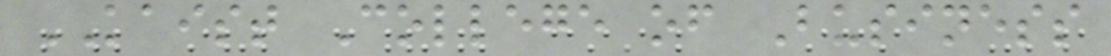KAIST College of Business
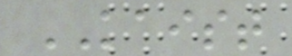KAIST
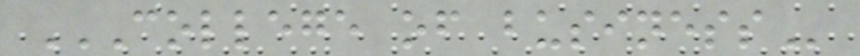COLLEGE OF BUSINESS
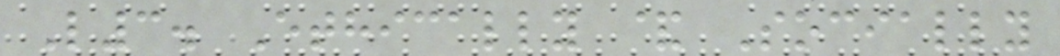L3. Ethically & Socially
